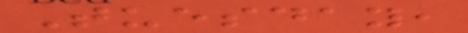Tuesday,
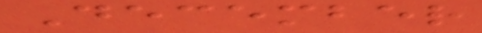December
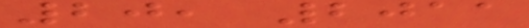20, 2011
